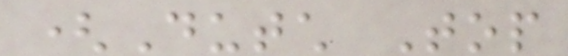(Dutch Top
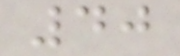40
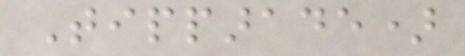Tipparade)
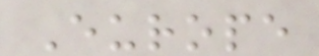Europe
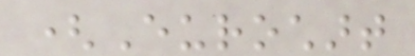(Eurochart
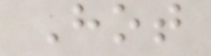Hot
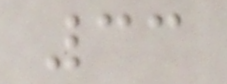33
